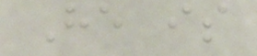He is
